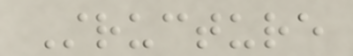Structure
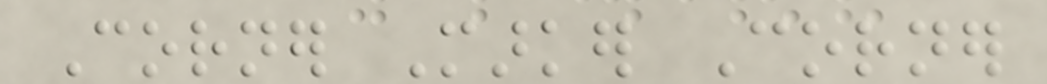Corner Marker Corner
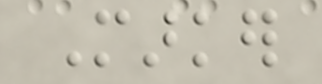Marker
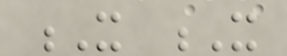X X
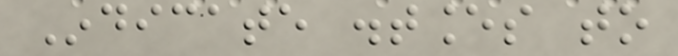Indicate distances to
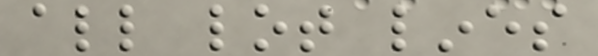all lot lines
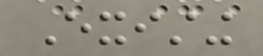Existing
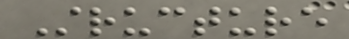Structure
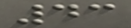43
